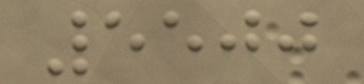5500
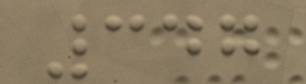347
